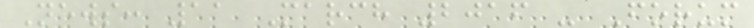News: 11 March 2016 - Forum
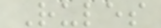Rules
